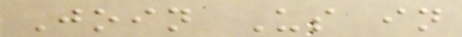Join Us in
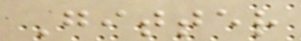Gitter
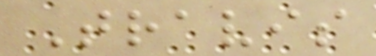Travis
